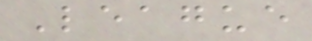League
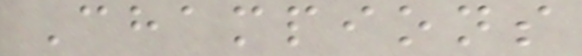Champions
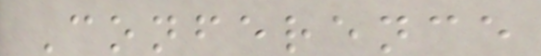Conference
